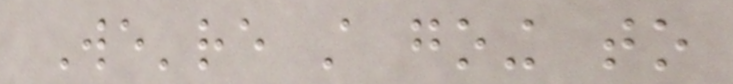We're still going to
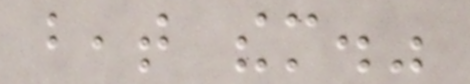beat them."
